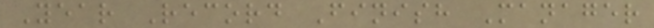Year Record Finish Manager
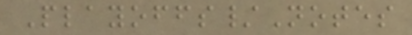Playoffs/Notes
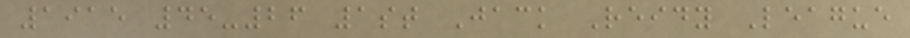1915 45-26 1st Jack Reidy League
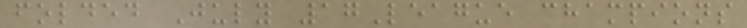folded July 17League champions
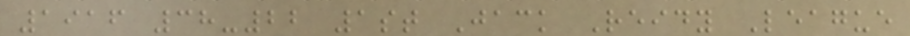1916 38-22 1st Jack Reidy League
